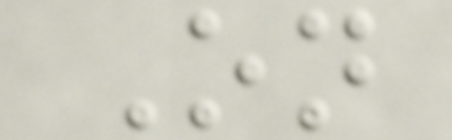On
